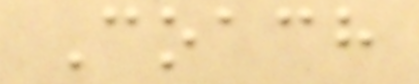Coach
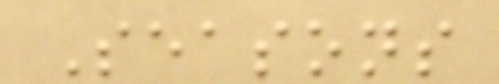Seasons
